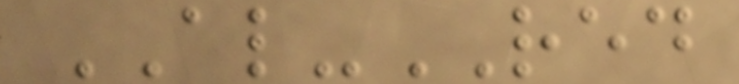AL-RED
